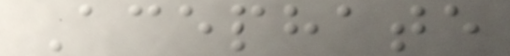Acephate
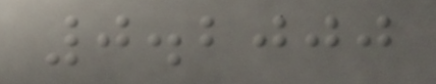0.2000
